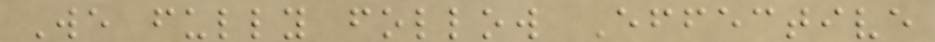We fully follow Effective
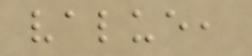value,
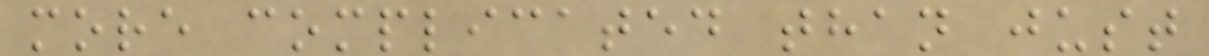more complicated than just
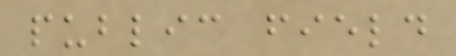public field
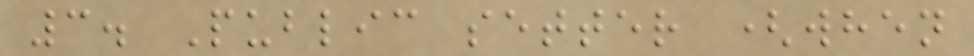3. Public setter (when
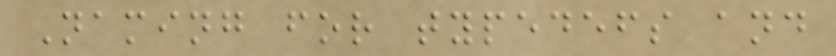Naming for typedefs and
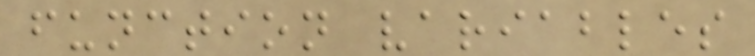function variables
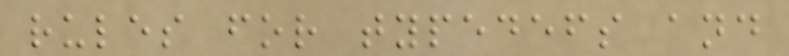rules for typedefs and
